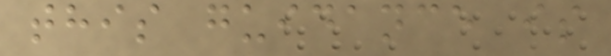this guidance is
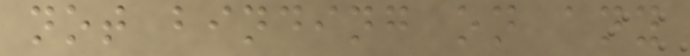not binding on any
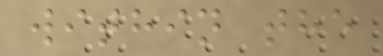within the
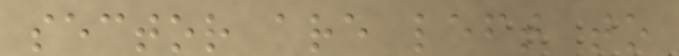sector are left to
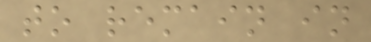to remain in
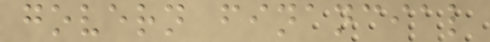govern financial
